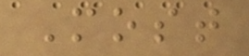Most
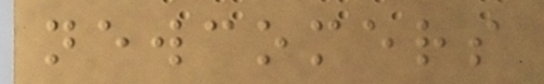newcomers
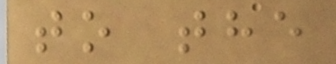to the
